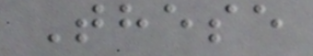These
